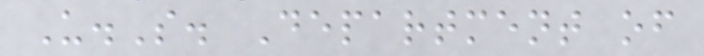U.S. Department of
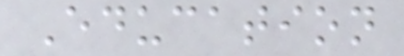Education
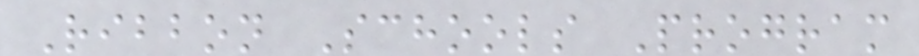Ribbon Schools Program
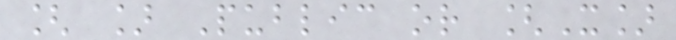[ ] Public or [X]
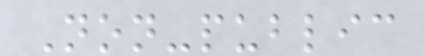Non-public
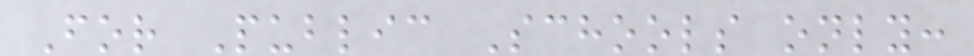For Public Schools only:
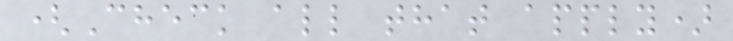(Check all that apply)
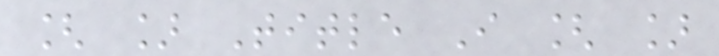[ ] Title I [ ]
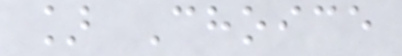] Choice
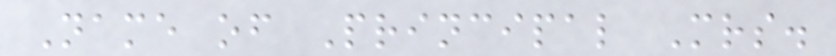Name of Principal Mrs.
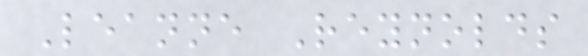Leanne Reynolds
